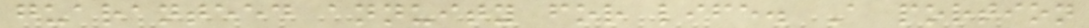guaranteed annuity for life. A portion
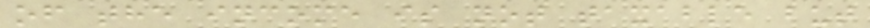of the income is not taxable but
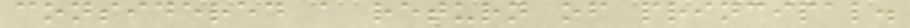considered a return of principal.
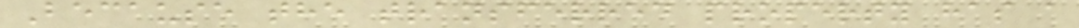Because the transferred property has a
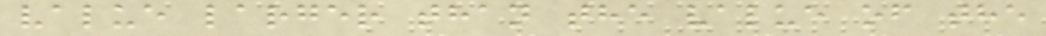value larger than the value of the
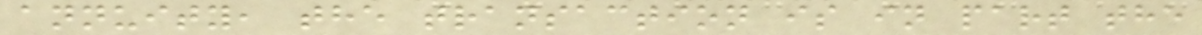annuity, the transaction is in part the
